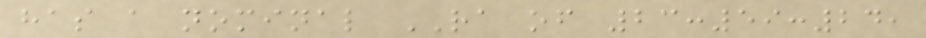has a nominal RA of 23:59:24,
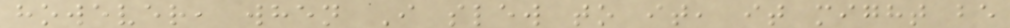however, when I slew to it, it might be
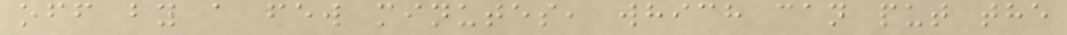off by a few minutes, which can put the
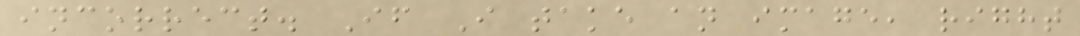incorrect. If I take an image, right
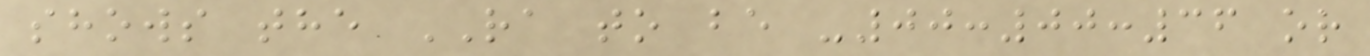shows the RA to be -00:00:36 or
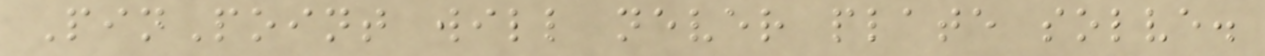PinPoint will never plate solve.
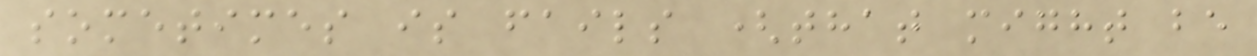sometimes is fails (that might be
